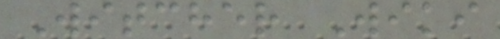Witcher Wiki
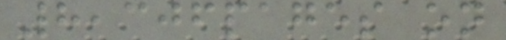8,306pages on
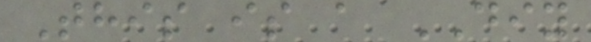This is a DIY
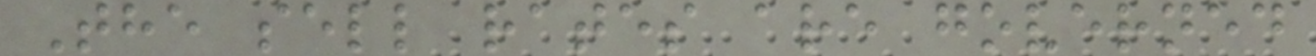The sell rates are governed
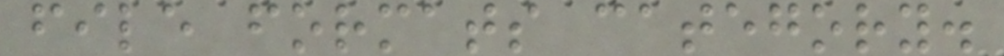file formats category.
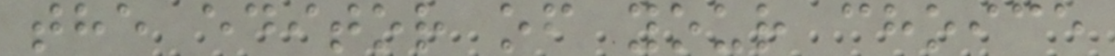the editor of your choice
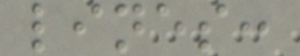lines:
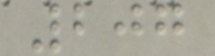207
